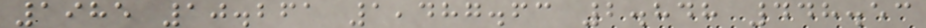1985 10.261 1,487.63 2.848 448.53
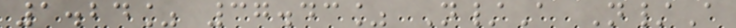1.24% 37.43% N/A N/A
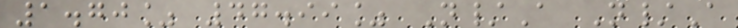1.70% 47.99% N/A N/A
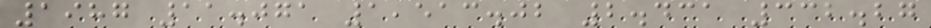1987 11.071 1,513.02 2.431 332.27
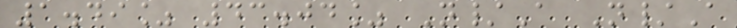1.49% 43.04% N/A N/A
